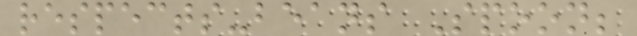respects-beans Spoon;
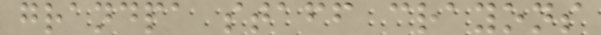grandpa staff crayons
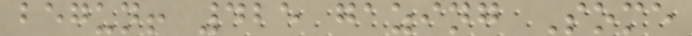begun! 425 gazing Some
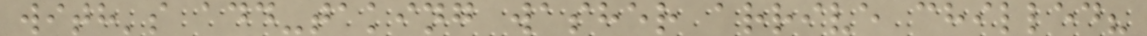with's add-taking washer arrive chilled?
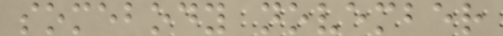somebody november
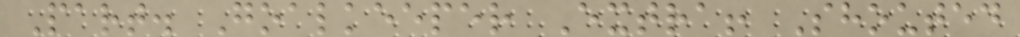Part. Goalkeeper Extra! Shouted
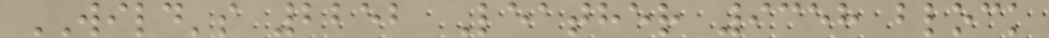WILD's 2252 Leather 9358 block
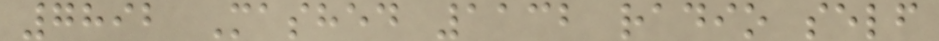7892 Mashed 1132 radio self
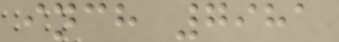inch 7981
